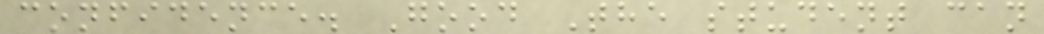confidence. Good The student can
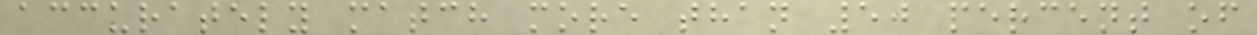accurately match more than 50 percent of
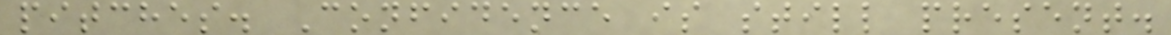pitches. Confidence is still present.
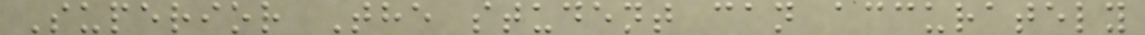Superior The student can accurately
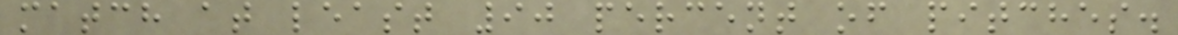match at least 90 percent of pitches.
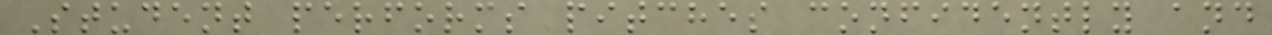Student performs pitches confidently and
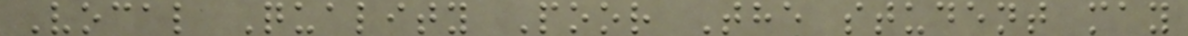Vocal Quality Poor The student may
